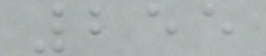255
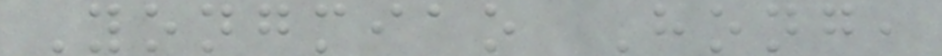Yongmiao Hong,
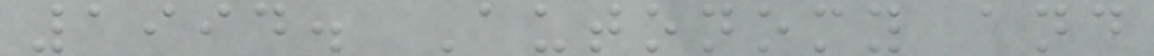1994. Autonomy and
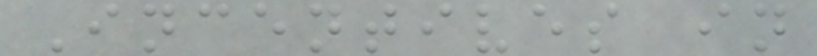Incentives in
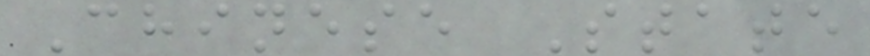Chinese State
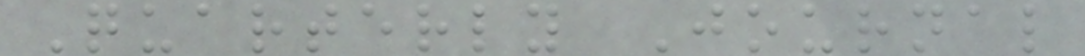Quarterly Journal
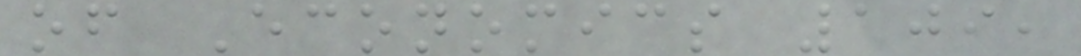of Economics 109,
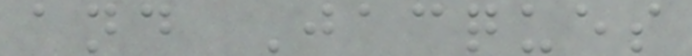and Jacques
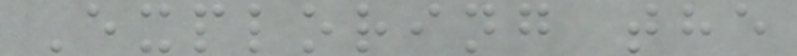Exploring the
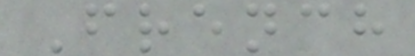French
